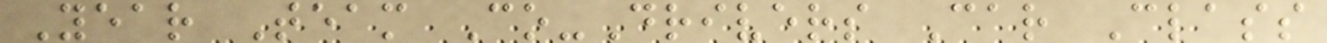Year Team Co-Drivers Car Class
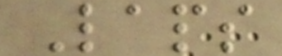Laps
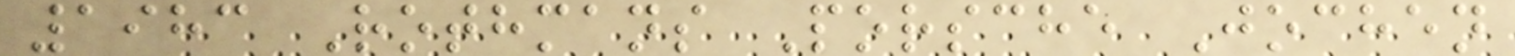1983 Rothmans Porsche Jochen
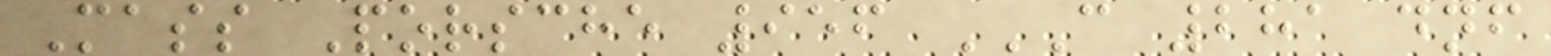Mass Porsche 956 C 281 DNF
